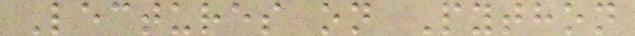Lectures on Python
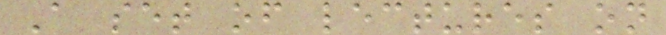A set of lectures on
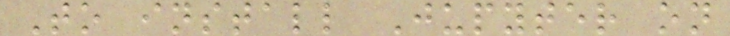To install Jupyter on
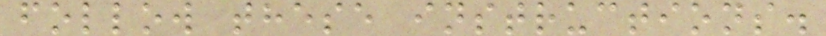follow these instructions.
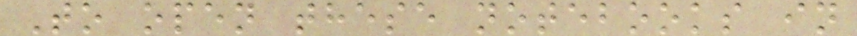To open these notebooks in
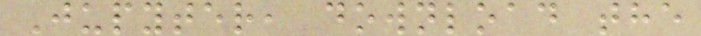Jupyter, download the
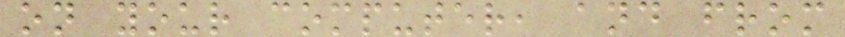on your computer, and from
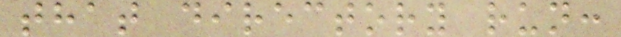that directory run:
